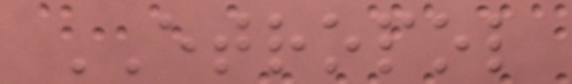ETROPOL
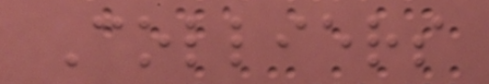Colliers
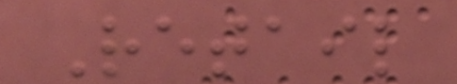Retail
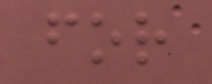for
